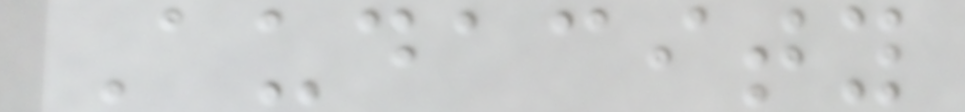Audacity
